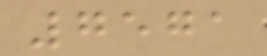7571
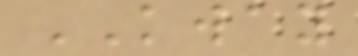KWAY
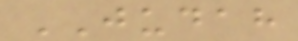JUDAH
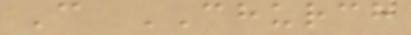C CHURCH
